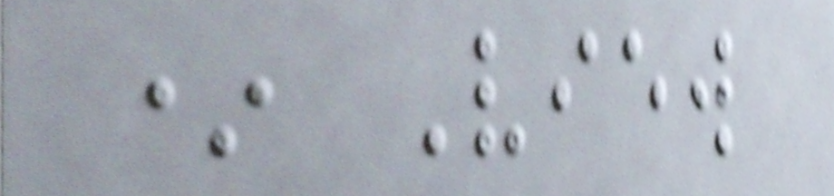* View
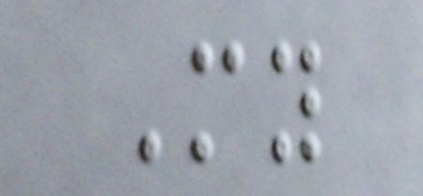My
